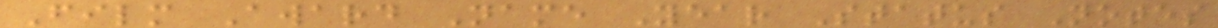Film Award Name Year Status Notes
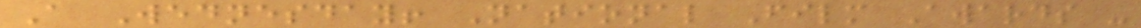A Wednesday! National Film Awards -
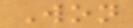Won
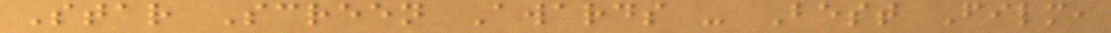Star Screen Awards - Best Film,
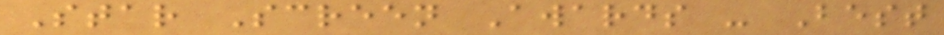Star Screen Awards - Best
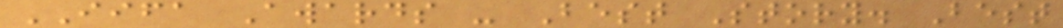IIFA Awards - Best Story. Best
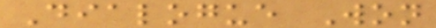Dialogue Won
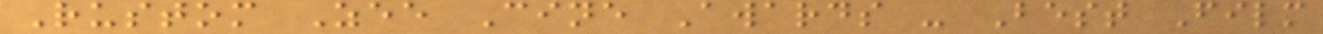Rustom Zee Cine Awards - Best Film
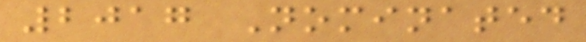2017 Nominated
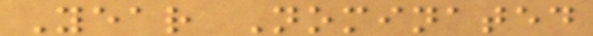Year Nominated
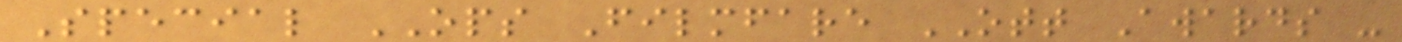Special OPS Filmfare OTT Awards -
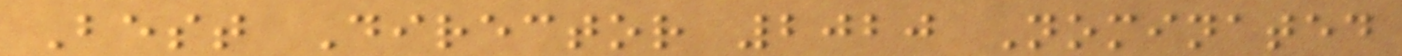Best Director 2020 Nominated
